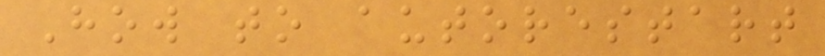How to autorestart
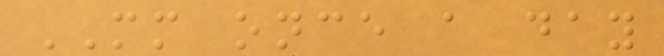MM once a day
